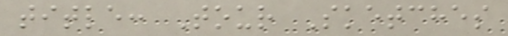title: Tour Sketches
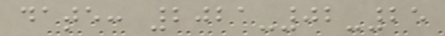date: 2021-02-25
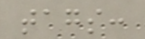tags:
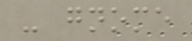- gnome
